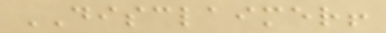DISCLAIMER!
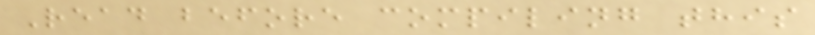Read before compiling this
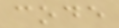code
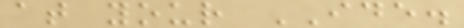at your IDE.
